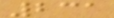231
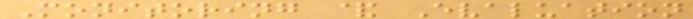Monitoring & Evaluation
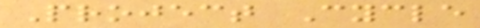Project Cycle
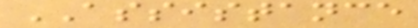ASSISTANCE
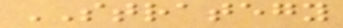STRATEGY
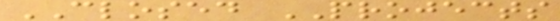CLOSED PROJECTS
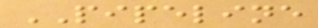PIPELINE
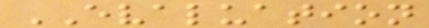EVALUATION
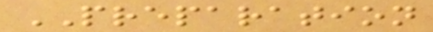PREPARATION
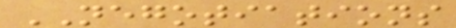NEGOTIATIONS
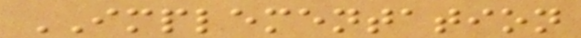IMPLEMENTATION
